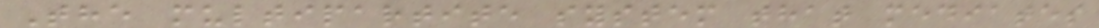The multipartite system that mediates
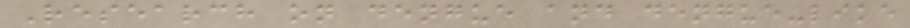Research on dengue and dengue-like
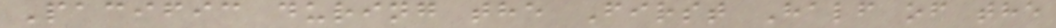Pacific during the First Half of the
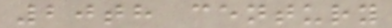20th century
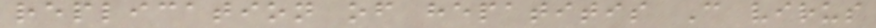replication of hepatitis C virus
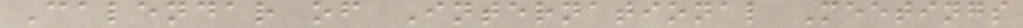Calendar of International Meetings
